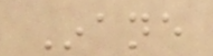Inane
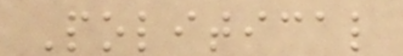Political
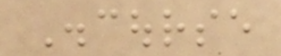Discourse
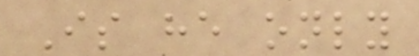Is he only
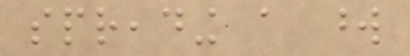spreading a word
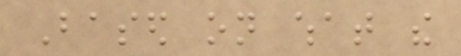Based on what the
